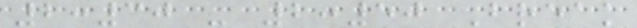2:30 - 2:50 Break
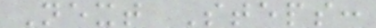Next Steps:
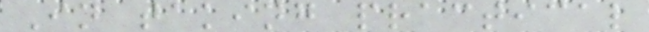In taking practical
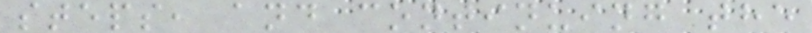steps, and continuing the
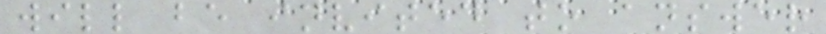will be invited to answer
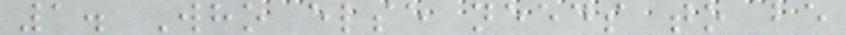1. Who else needs to be
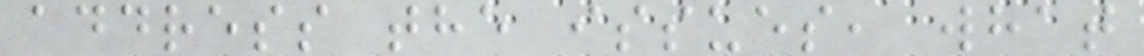address the issues, what
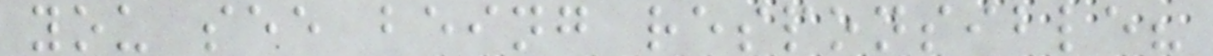you see being responsible?
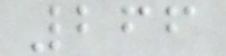266
